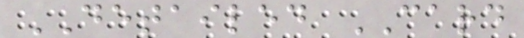DETAILED CARD
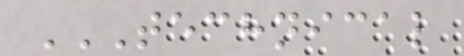TECHNICAL
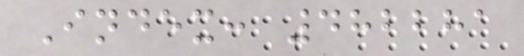Index: 482281
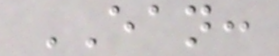EAN:
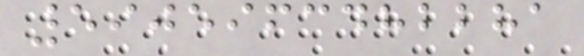5905963482281
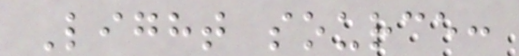Light source:
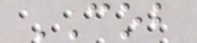COB
